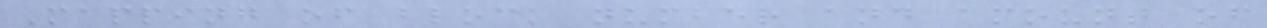Mapping of block number and amount of
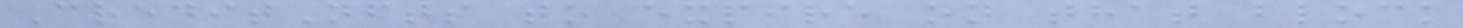CreditNfts to expire on that block
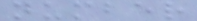number
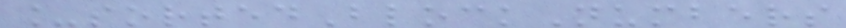_sortedBlockNumbers
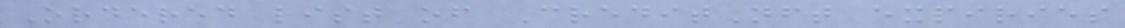Ordered list of CreditNft expiries
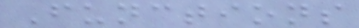Functions
